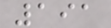191
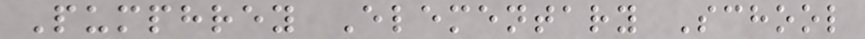Pumphrey Elementary School
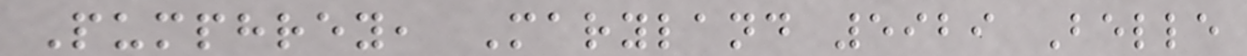Pumphrey, Maryland 5929 Belle
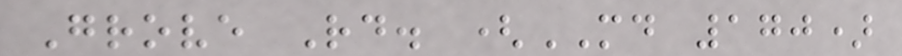Grove Rd. (MD 170)
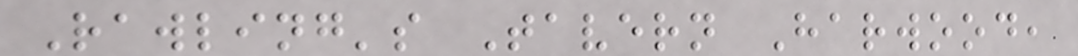Rawling's Tavern Harwood,
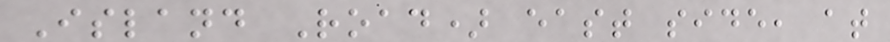Island Road) east side, at
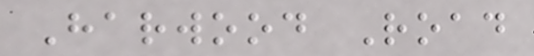Harwood Road
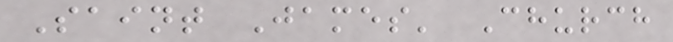Saint James' Church
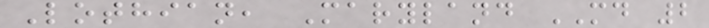Lothian, Maryland MD 2
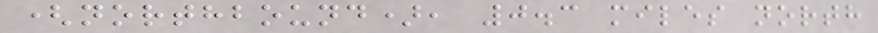(northbound), 0.3 miles north
